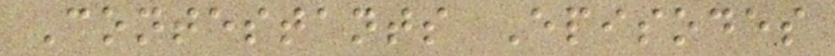Contestants Episodes
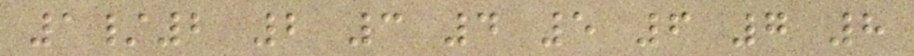1/2 2 3 4 5 6 7 8
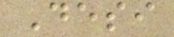Desi
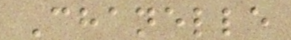Chanelle
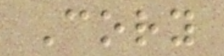Cory
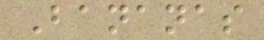Bananas
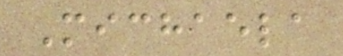Michaela
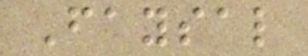Faysal
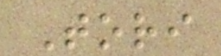Tori
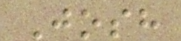Josh
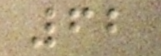62
